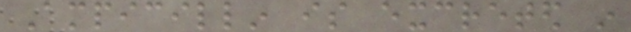Ampicillin is excreted in
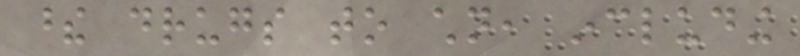these drugs to children, including
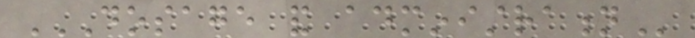DOSAGE AND ADMINISTRATION
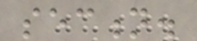section.
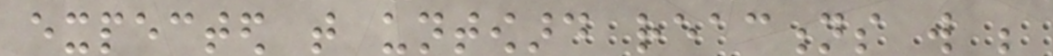expected that untoward reactions will be
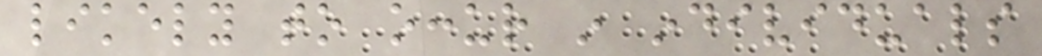likely to occur in individuals
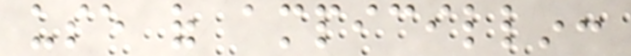use of ampicillin:
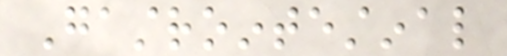Gastrointestinal
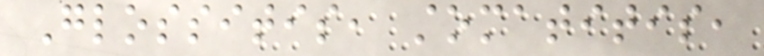Glossitis, stomatitis,
